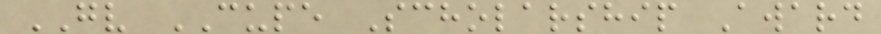GV CUPE Scholarship Award
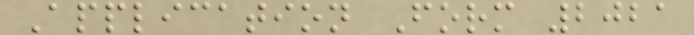Application Form 2021
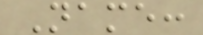Name:
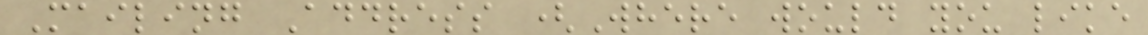Mailing Address (Where would you like
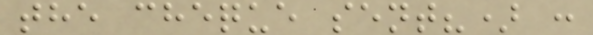the cheque sent?) :
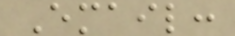Email:
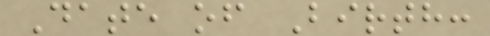Date of Birth:
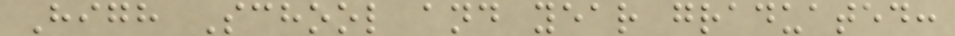High School and year graduated:
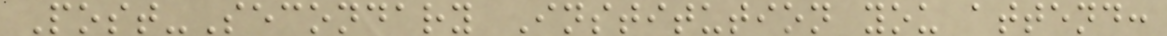Post-Secondary Institution you attend:
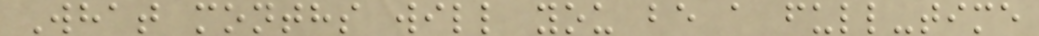What months will you be a full-time
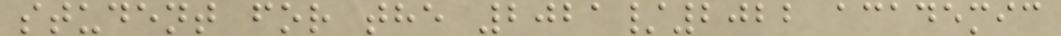student for the 2021/2022 academic
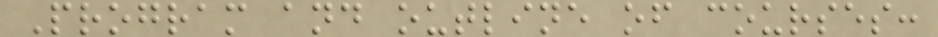Program and outline of courses:
